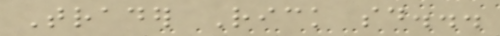Trader Rick said...
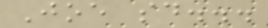Joe said...
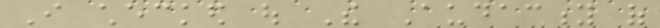I checked out The Audacity of
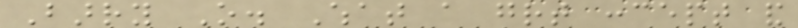Barry O. What a great concept and
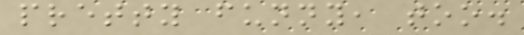pretty funny, too.
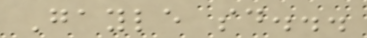Gayle said...
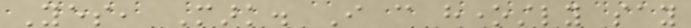Yes, Mark. I can honestly say
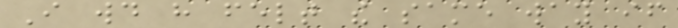I would have felt the same way if
